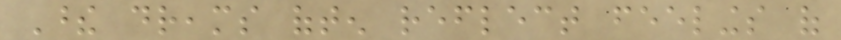These dreams often reflect feelings of
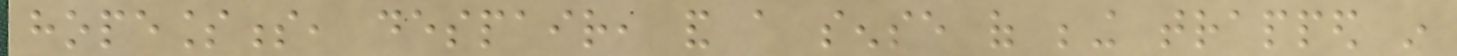hopelessness, despair, and a sense of being trapped in
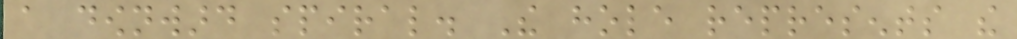a downward spiral. The hole represents the
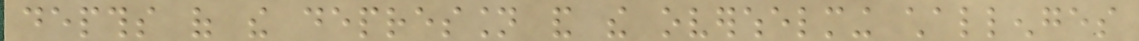depths of the depression and the overwhelming challenges
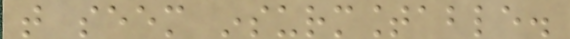that seem insurmountable.
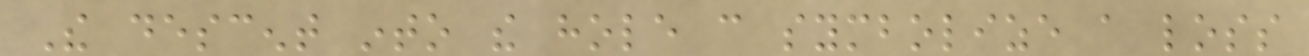The descent into the hole can symbolize a loss
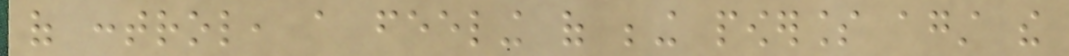of control, a feeling of being powerless against the
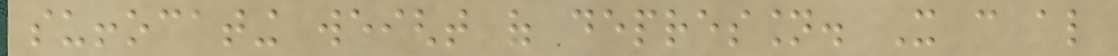suffocating weight of depression. It can also
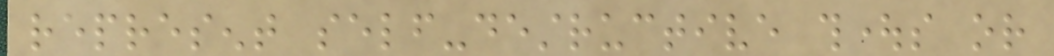represent self-destructive thoughts or
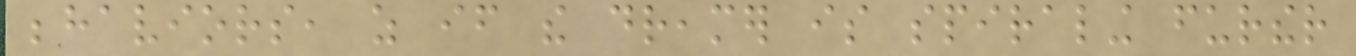behaviors, as if the dreamer is spiraling further
